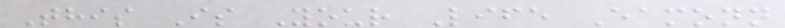This Is Your Life Eamonn
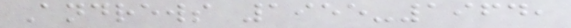Andrews 1955-1964,
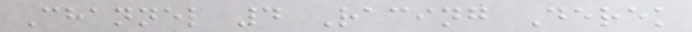Channel 4 Racing Derek
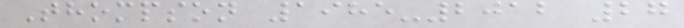Thompson 1985-2012 27
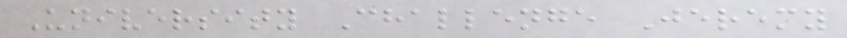University Challenge Jeremy
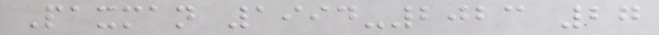Paxman 1994-2023 27
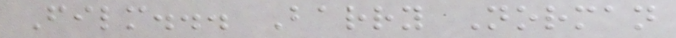Film... Barry Norman
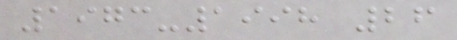1973-1998 26
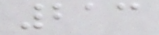213
